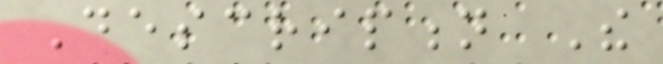Description The
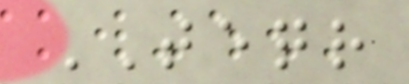TEQR
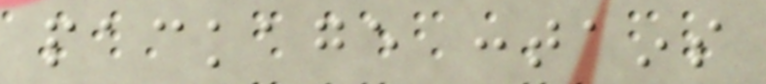package contains
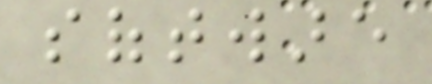software
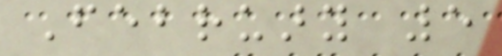February 5
